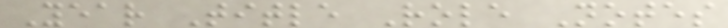Year Title Role Notes
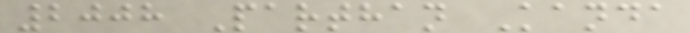2008 Parthan Kanda
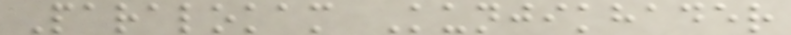Paralokam Kunjikhader
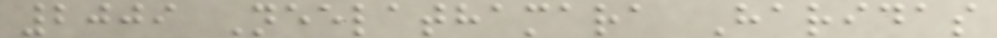2009 Neelathamara Haridas
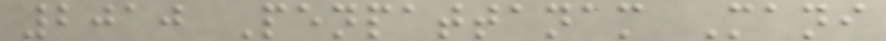2010 Penpattanam Mani
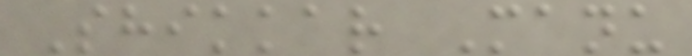Shikkar Manu
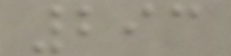293
